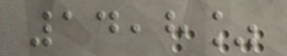14,8%
